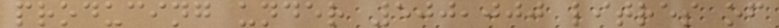producing under 500,000 litres of
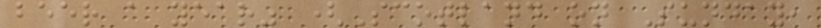beer a year" (Scotland on Sunday,
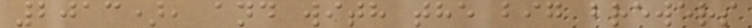2013), and with the big brewers
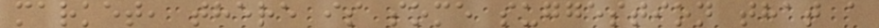market, there is some suggestion that a
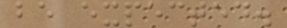be expected.
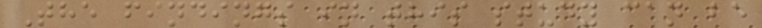The findings in this study can be
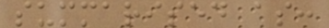summarised as:
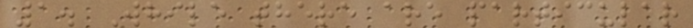1. While there are particular
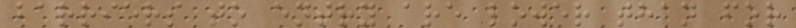barriers to entry are lower than for
